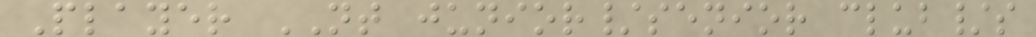Player NT junior/senior club/s
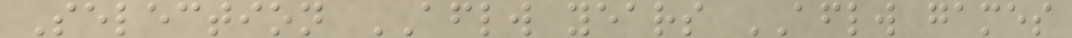Selection AFLW years AFLW games
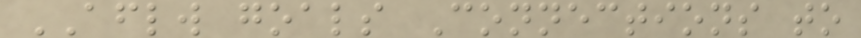AFLW goals Connections to
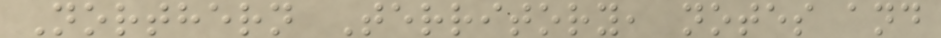Northern Territory, notes and
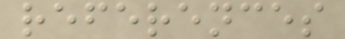references
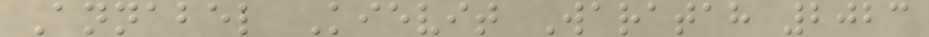Annabel Kievit Waratah 2023
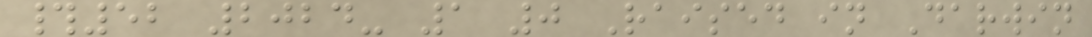#52 2024- 1 0 Raised in Darwin
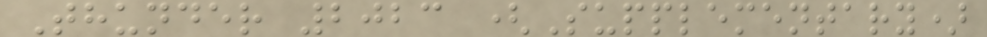Thunder 2023 (Supplementary)
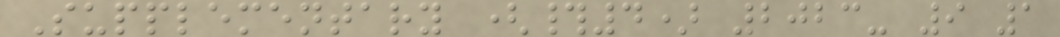Supplementary (#4) 2023- 9 1
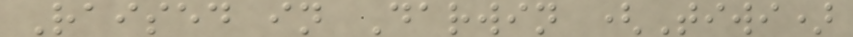Raised in Darwin (Tiwi)
